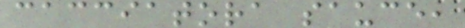cacciatora sauce,
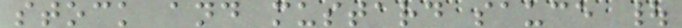stock and mustard sauce |
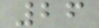26
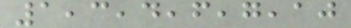1,3,4,6,7,10
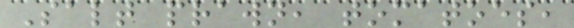Salt prawn, tomatoes,
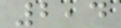2,4
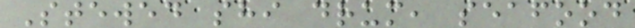Stewed shi drum, seafood
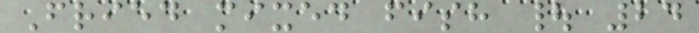Fried mixed fish | 24
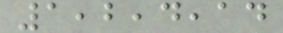1,2,4,14
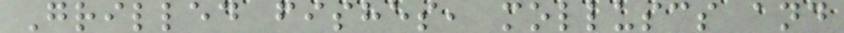Grilled fishes, molluscs and
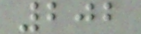202
